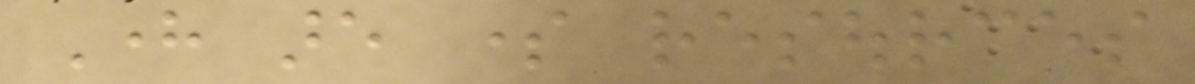Here are some resources
